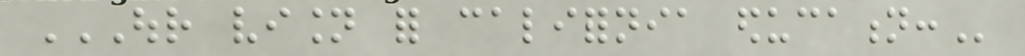OUR VISION FOR CALIFORNIA EDUCATION:
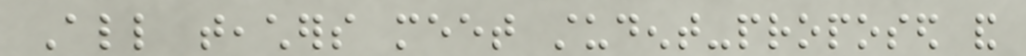All teachers meet student-proposed and
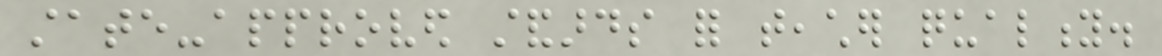state-approved standards for teacher quality.
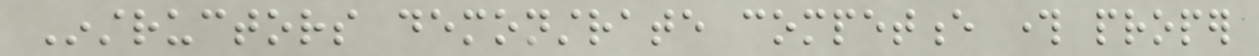Instructors demonstrate competence through proper
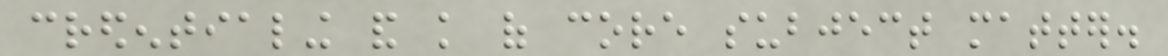credentialing and knowledge of core subject matter.
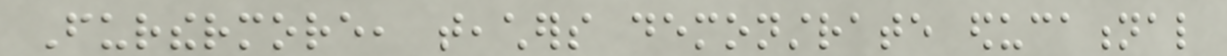Furthermore, teachers demonstrate educational
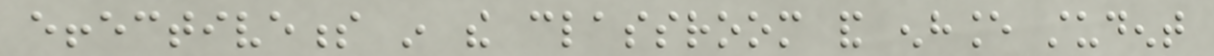effectiveness in the classroom and enhance student
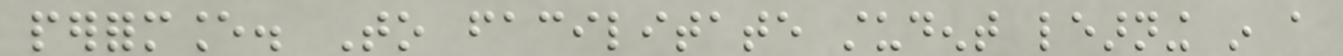performance. To facilitate student learning in a
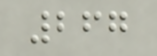267
